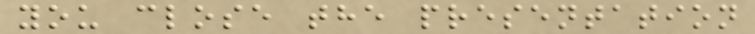you close the presentation
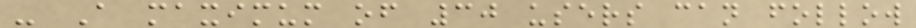- A maximum of 30 users can follow
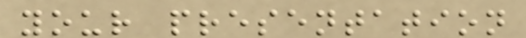your presentation
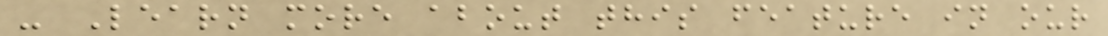- Learn more about this feature in our
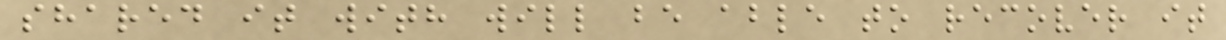shared it with will be able to recover it
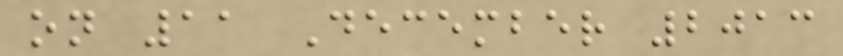on 11 December 2013
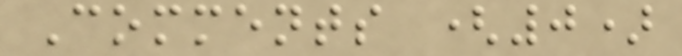Comments (0)
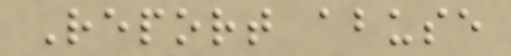Report abuse
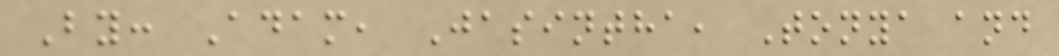By: Adam, Jasintha, Tonya and
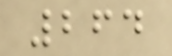264
